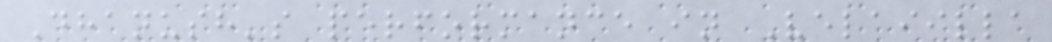Dhanush's performance in Velaiilla
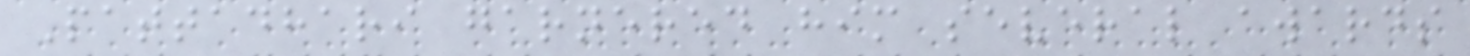Pattadhari garnered him several awards
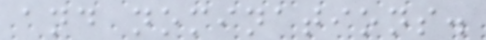and nominations.
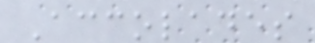Accolades
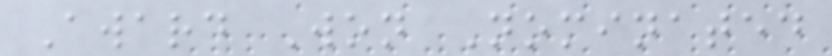Award Won Nominated
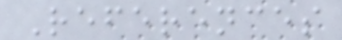References
